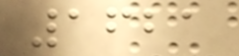1621
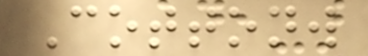Cottonw
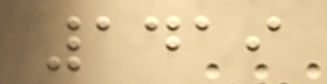1419
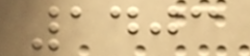1403
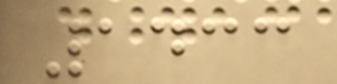1433
